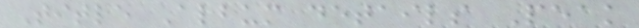Title Album details Peak
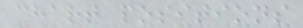chart positions
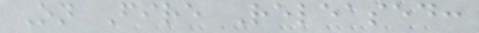On Fire Released:
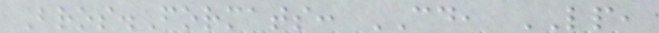Bros.Formats: CD, LP,
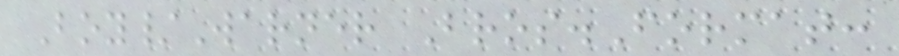Boy/Warner Bros.Format:
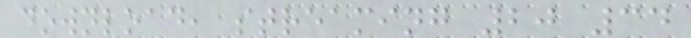download, streaming 20 34
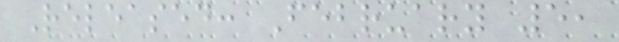Released: February 5,
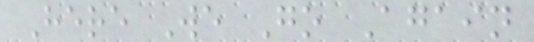Here We Go Again
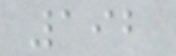192
